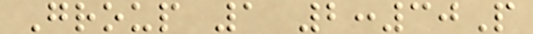Group 1 2:30P
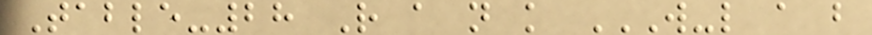Table-28 R a n k W-L A B
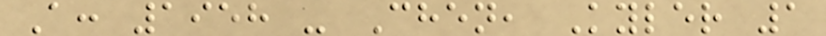A: 1958 - Chen, Kyler 1
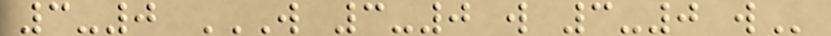3-0 W 3-0 W 3-0 W
